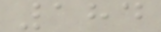184
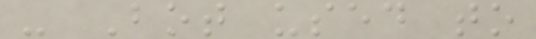- Bot used to
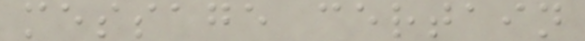message certain
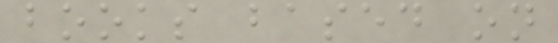books based on
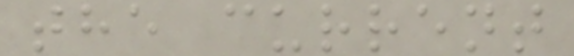the current
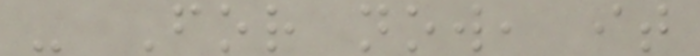- For now, it
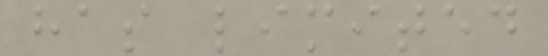has limited
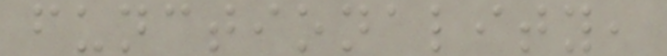functionality,
